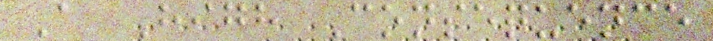A High Consequence
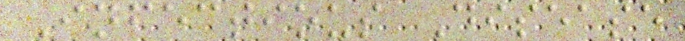Infectious Disease
